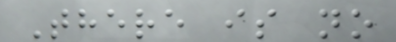There is no
